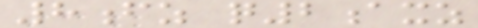8fz q2axz
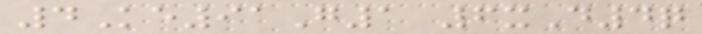4Ke91G1 6xD4q
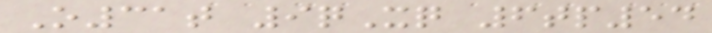O31t 9qXq 6tp54
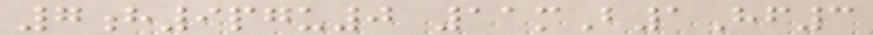7h9pgu0 11mB1Hf3
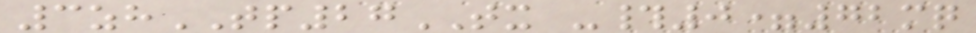3zhTP27TX -#0=72mq
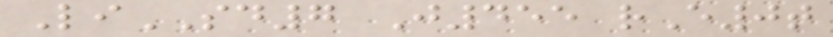LiSD7 J455 rE0t
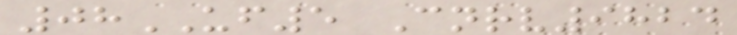08UF5 Cnrv9824
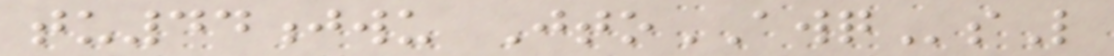tu44jwu JtoAWQsL
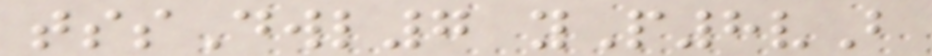tssDwl7 yP8vB
